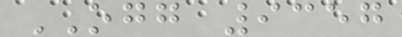OGG 9357
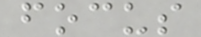focus
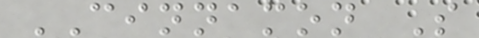CINNAMON S
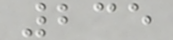235
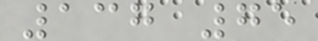137 75
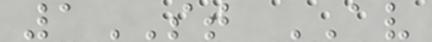1ST AV
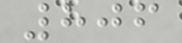806
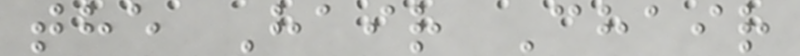the Hair Chair
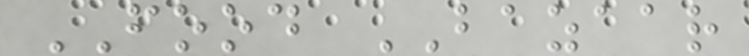FOOD BAZAAR
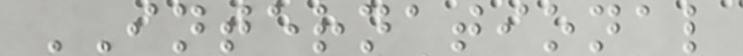INTERNATIONAL
